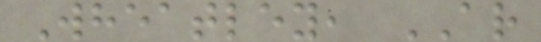Wheatley, AR
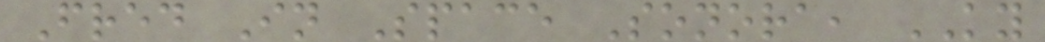Fred In Space Sonora, KY
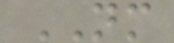NM
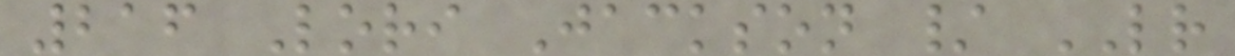216 Lori Jackson / LR
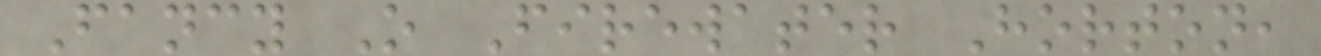Fancy O Firewater Horton,
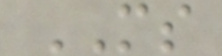MS
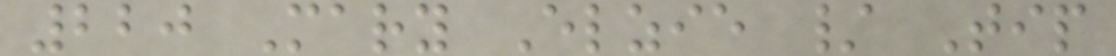220 Mary Elzie / Tip
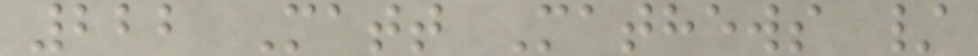222 Matt Mathews /
